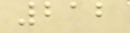212
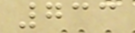733
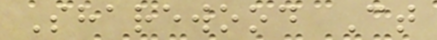Sharewood Ct
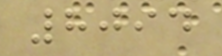8094
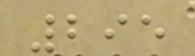295
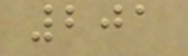201
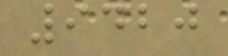9420
